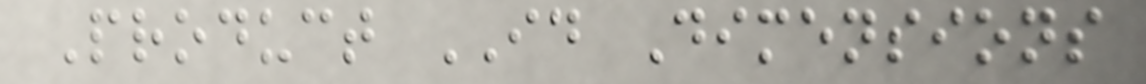Product ID Dimensions
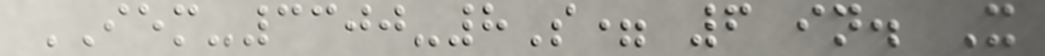IEM-3300-8S= 6 in. X
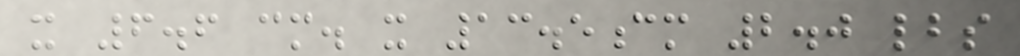x 6.6 cm. x 13.5cm 2.0 lbs
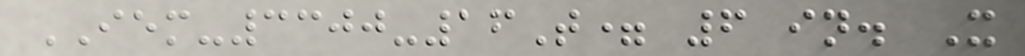IEM-3300-16T= 6 in. X
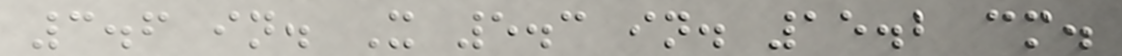3.6 in. X 5.3 in. 15.2 cm.
